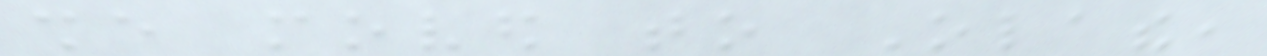she moved to Olathe,
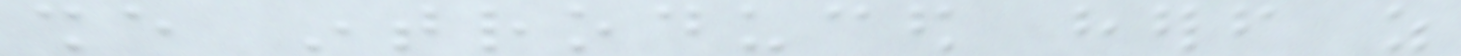she introduced herself as
